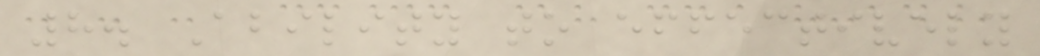8. Ability to effectively
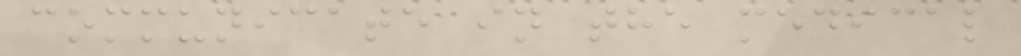communicate in the medical
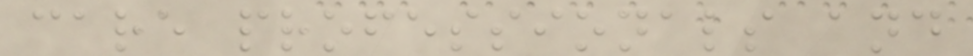care professionals and
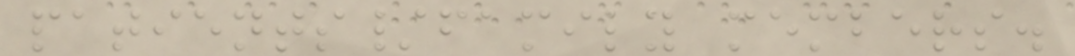patients/family members.
